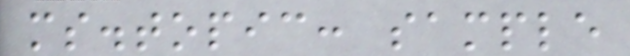ms.topic: sample
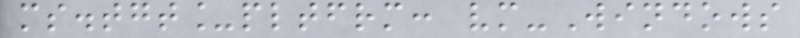ms.tgt_pltfrm: vm-Windows
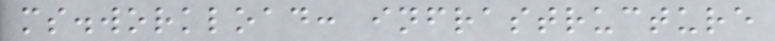ms.workload: infrastructure
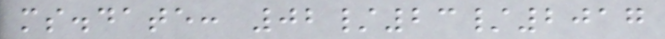ms.date: 02/23/2017
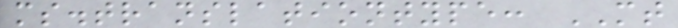ms.translationtype: MT
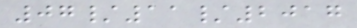07/11/2017
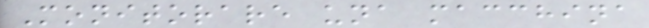Monitorare una macchina
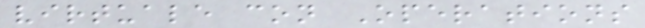virtuale con Operations
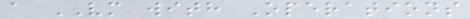a VM with Operations
